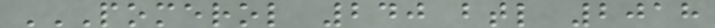POMEROL 240 BTL 2018
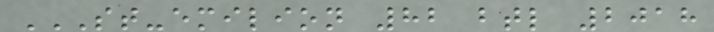ST-EMILION 82 BTL 2018
